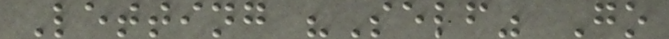Letting "Self" Go
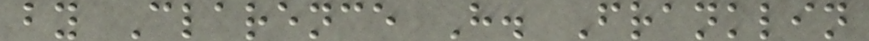by Clarence H. Franklin
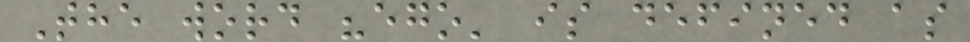The word "ego' is defined as
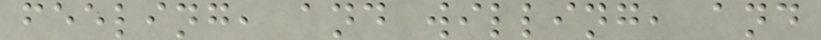feeling, and willing, and
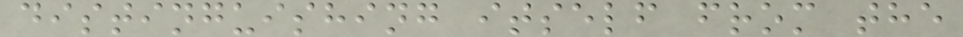distinguishing itself from the
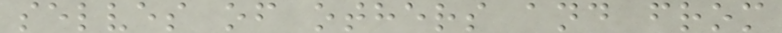selves of others and from
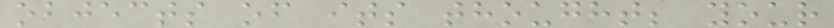objects of its thought; your
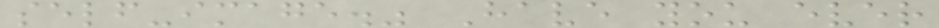self-image." Have you ever
